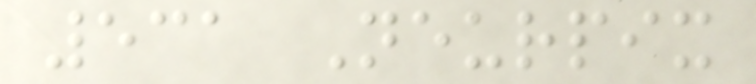531 Neurpix
